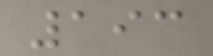193
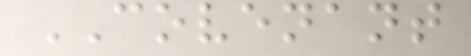COVENANT
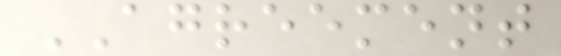AGREEMENT
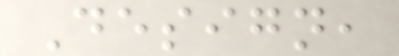Design,
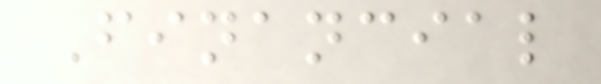Financial
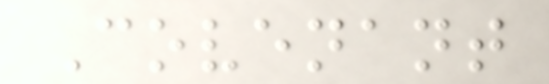Covenant
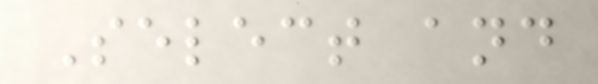Select and
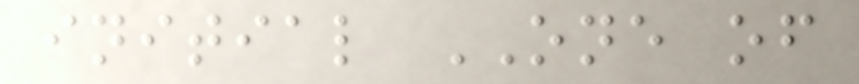initial ONE of
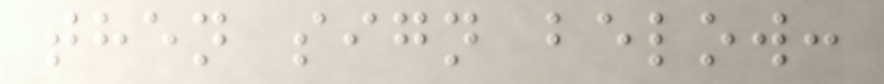then sign below:
